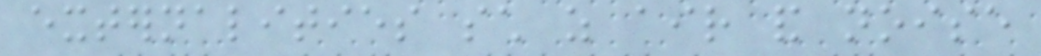externalities such as air and noise
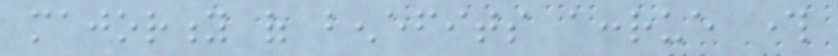majority of benefits accrue through
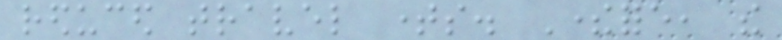reduced travel times. Therefore, the
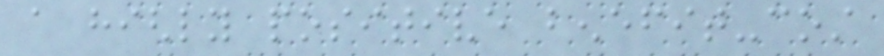a highly positive benefit-cost
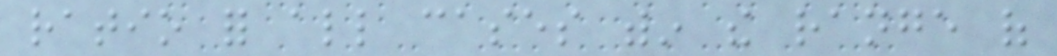ratio for all cases within the range of
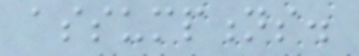assumptions.
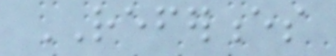REFERENCES
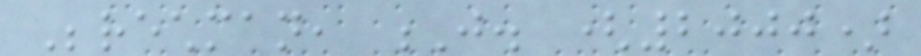Berechman, J. (2000)
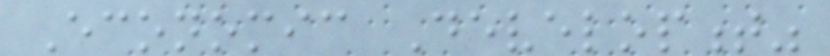Economic Development"
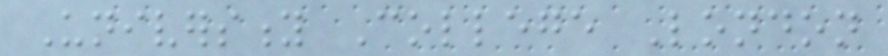University College London
